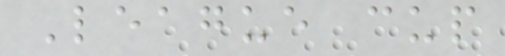League cup
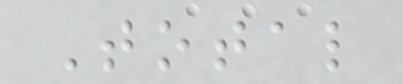Total
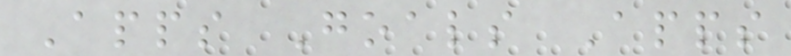Apps Goals Apps
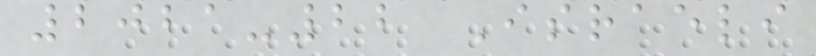2021-22 Israeli
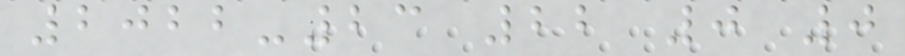2022-23 22 0 0
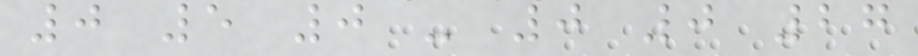0 5 0 - 0 0 27
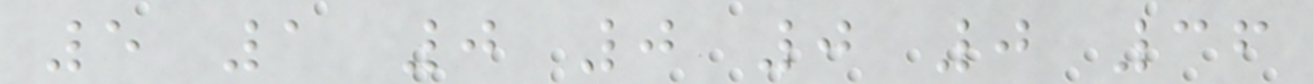5 1 0 0 0 0 36
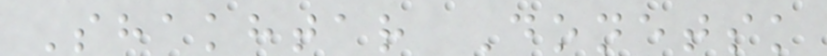Shakhtar Donetsk
